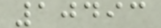10493
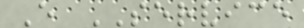E SERVICE
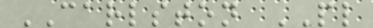CARLSTON PL
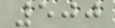500
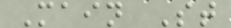Main St
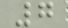7
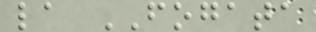la FOGATA
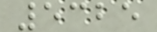5325
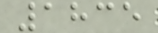1835
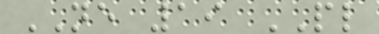NE 19 PL
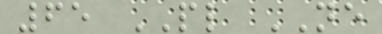65 PL NE
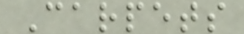Carpets
